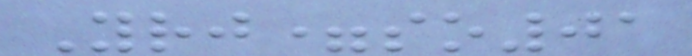Yrj=so01
